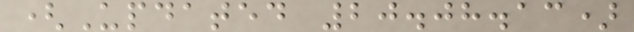(Updated 20.08.13)
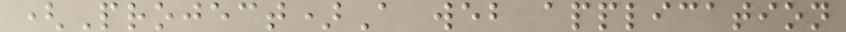(Project)A web application
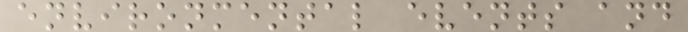environmental events and
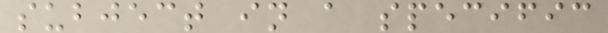subject in a specific
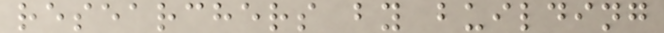researchers by building
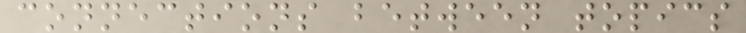connections between topics
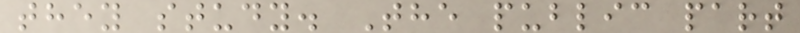they study. The public part
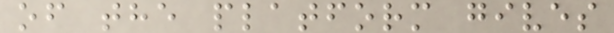of the platform gives
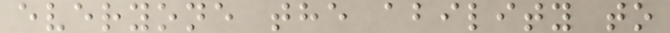everyone the ability to
